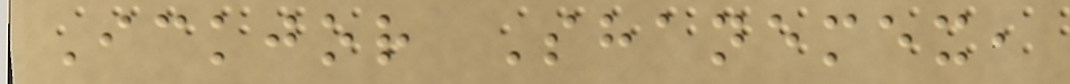Ickjor Shanemex,
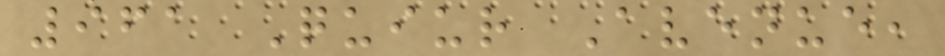961 Quiur Avenue,
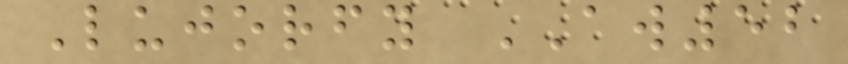Lujorfy AW52
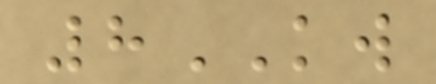8KW
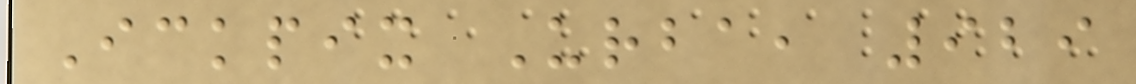Ickpix Urba, 929
